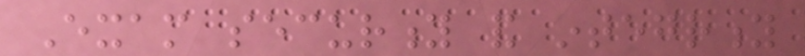Exam security and integrity
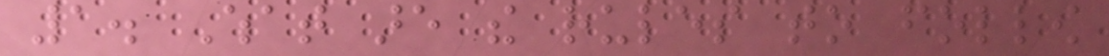1. What are the rules to follow
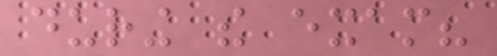during the exam?
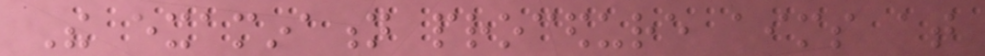The examination procedure aims at
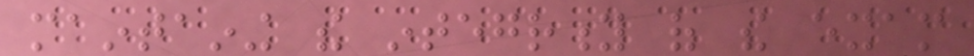maintaining the integrity of the exam
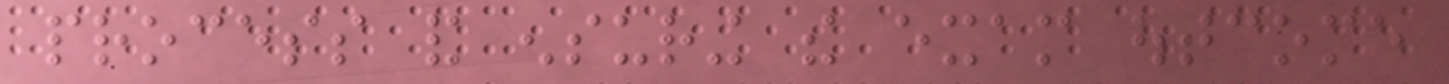process and ensuring the exam outcome
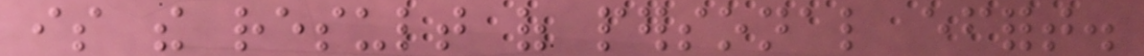is the result of personal effort.
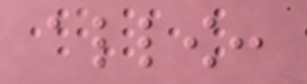allow:
